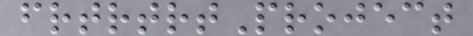frtrtrtProject
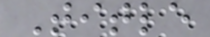Title
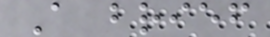A brief
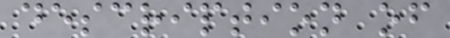description of
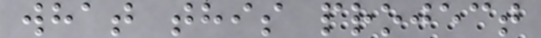what this project
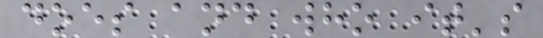does and who it's
